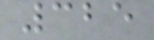325
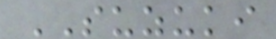SUZUKI
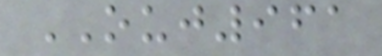OUJ961
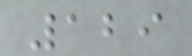129
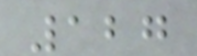127
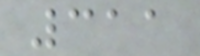311
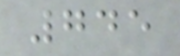745
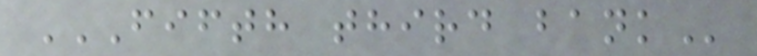FIFTH THIRD BANK
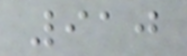910
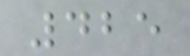425
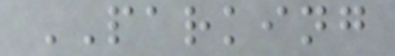PARKING
